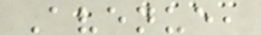Avenue,
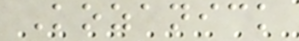Kozanick
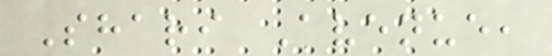Shari Avenue,
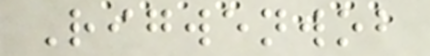Rigwenwob
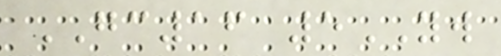GC16 5YW
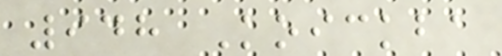948 Koickba
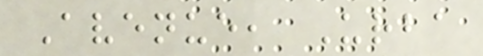Avenue, Urba
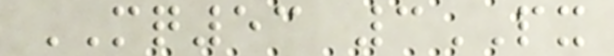MQ53 3PX
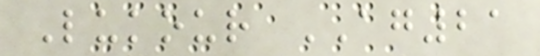Lukour AG21
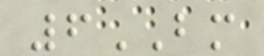6BM
